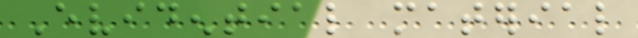Evidential material
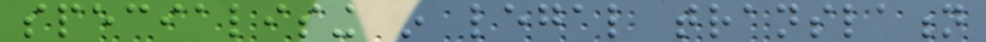specialising in legal translation
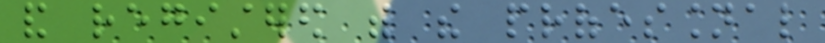and registered with the professional
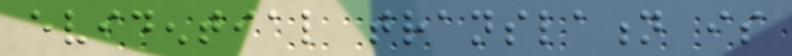evidential translation is
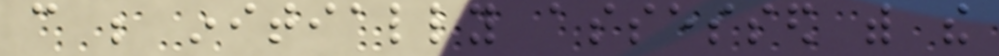can be initially assessed with the
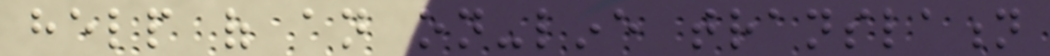help of an on-line translation
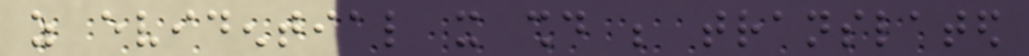as evidential it should be translated
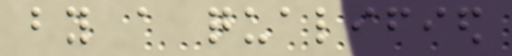by a qualified
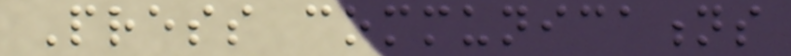Press communications
